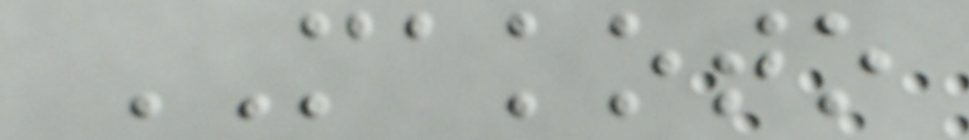MAKOTO
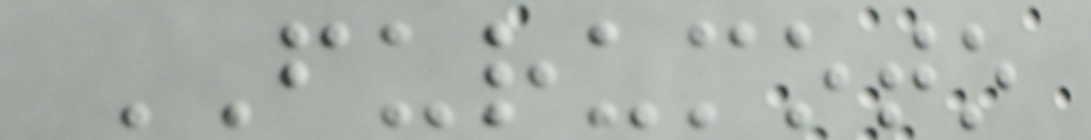FURUMOTO
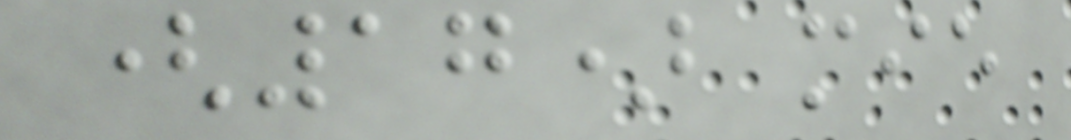(17) mie
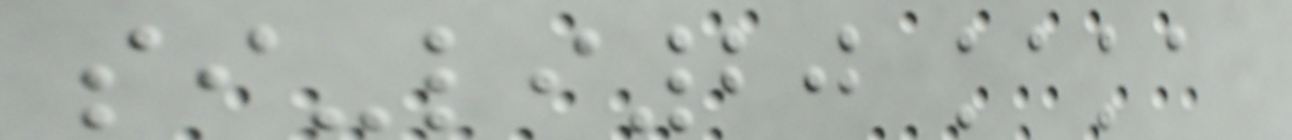si-li20 kaka
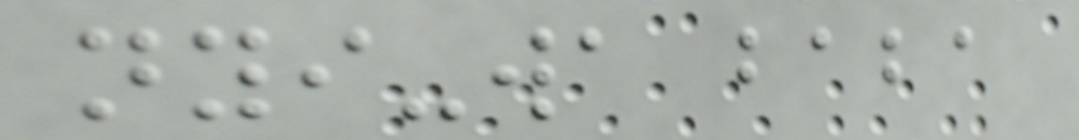nyi-wa baba
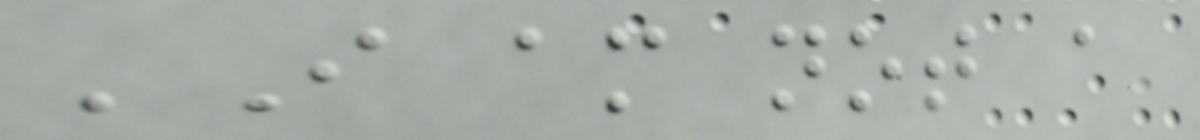'I am not a
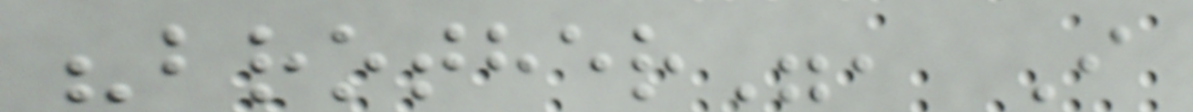"brother", I
